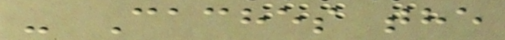- Caches the
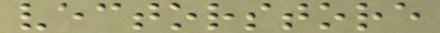vectorstore
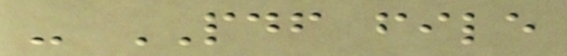- PDF file
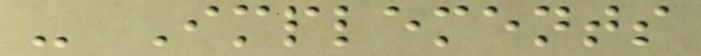- Implements
